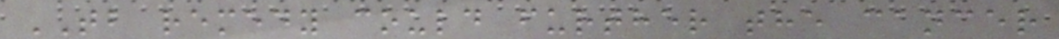TB remedy could further the cancer
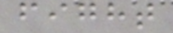fight
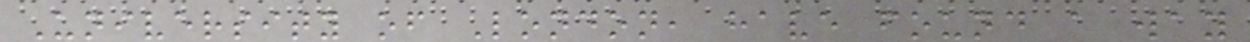University of London, have found a way
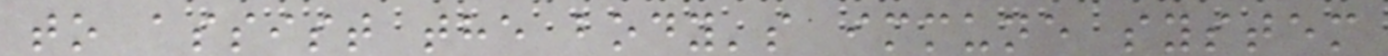to assist the body's immune system
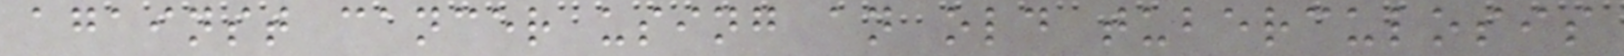against cancer using an old tuberculosis
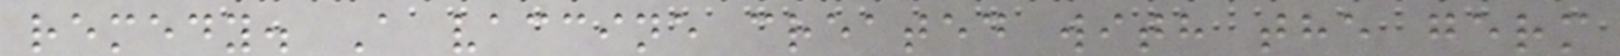remedy. A vaccine created with the germ
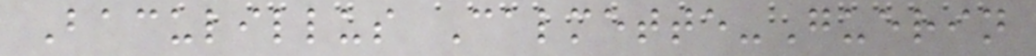Baculillus Calmette-Guerin
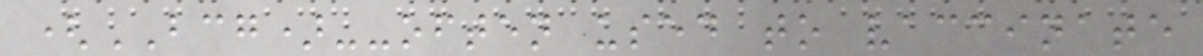(BCG)--often used to vaccinate
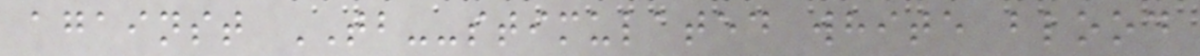against TB--stimulated white blood
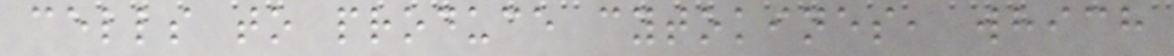cells to produce cytokines, which
